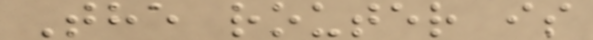The router is
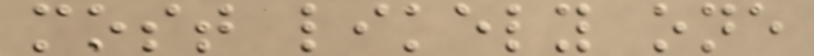most likely one
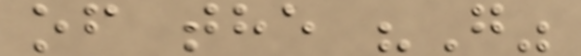of the "G"
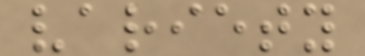variety
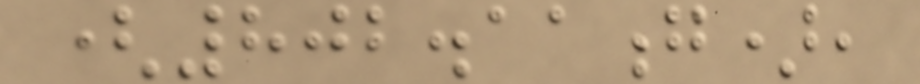(802.11g),
